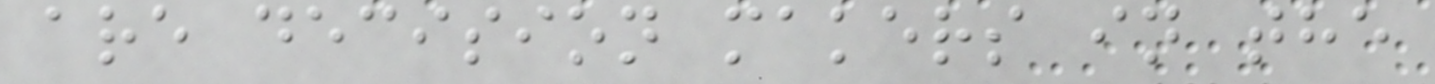are decision makers in the
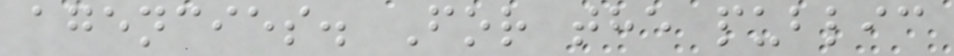agencies. For the public
